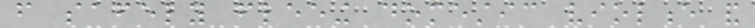from safely fleeing domestic violence and
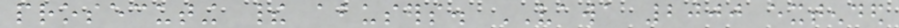prosecuting their abusers. VAWA 2000 extended
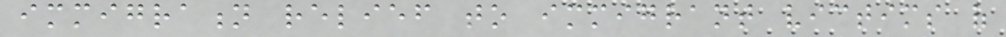immigration relief to immigrant victims of
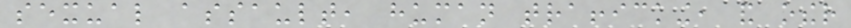sexual assault, human trafficking, and other
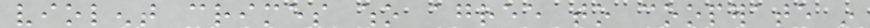violent crimes who agree to cooperate in
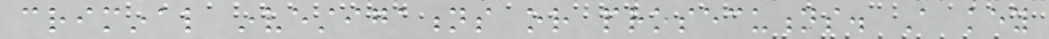criminal investigations or prosecutions. A key
